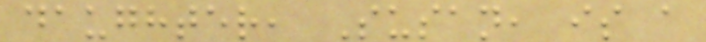daughter, Susan, is a
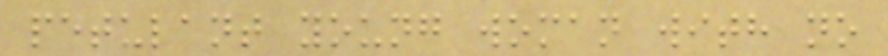petulant young woman with no
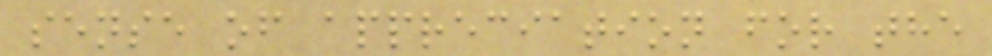sense of appreciation for the
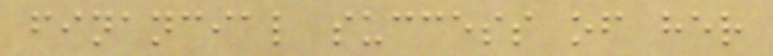financial success of her
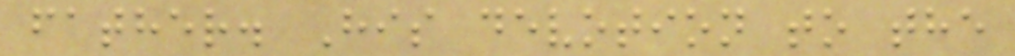father. His devotion to the
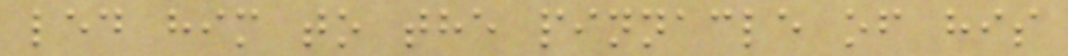led him to the pinnacle of his
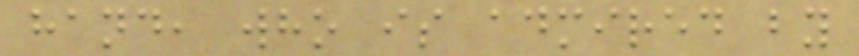hand, who is admired by
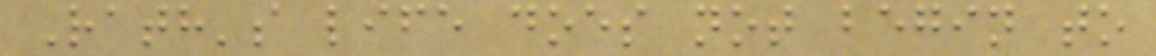Rath's life does not begin to
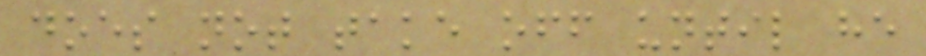does not take off until he
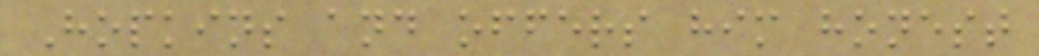Hopkins and offers him honest
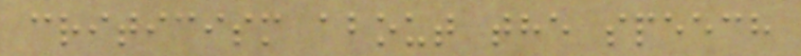criticism about the speech
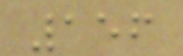156
